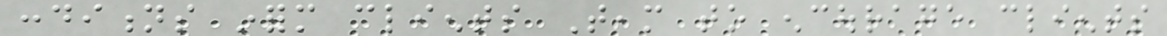conditions inform clients Team to encourage clients
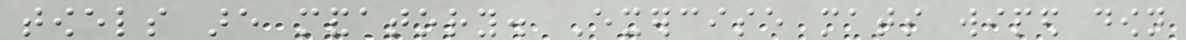towels are mandatory. Exercise mats wiped down
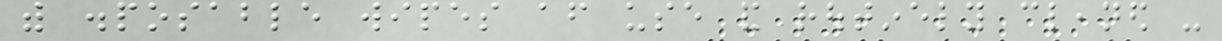with disposable wipes after use and routinely cleaned -
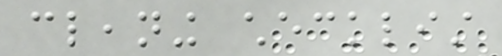cleaning checklist
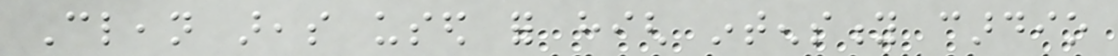Clean areas used for high intensity cardio
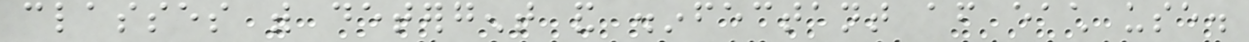classes with detergent and disinfectant after each use.
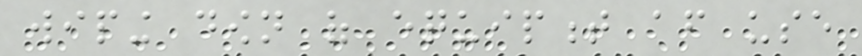wiping down of equipment after use
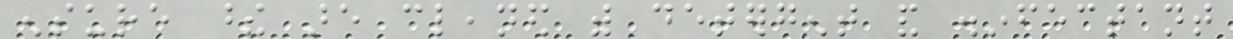ensure these are cleaned with detergent and disinfectant
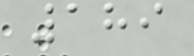189
